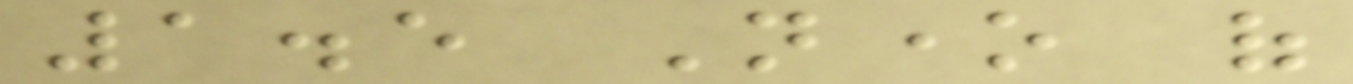1.5 None of
